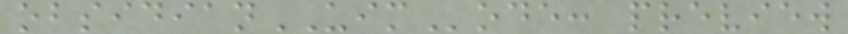obsidianUIMode: preview
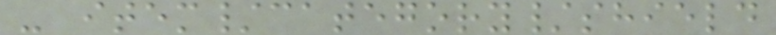- item/category/shield
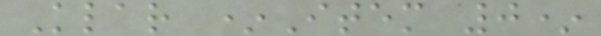Klar *Item 0*
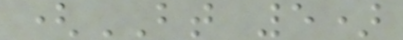(BT 5)
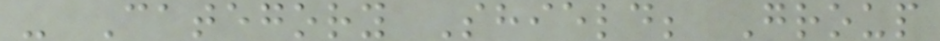- Category Shield; Group
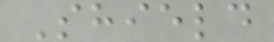Shield
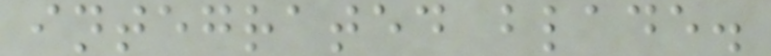integrated blade.
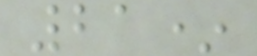21*
